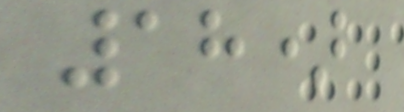18)
